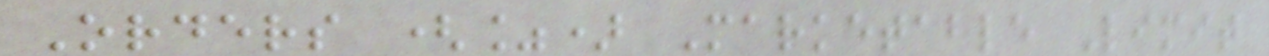Orders (%) Marketable Limit
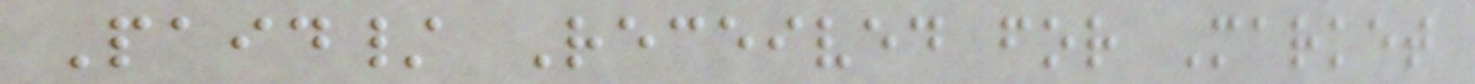Paid/ Received for Market
